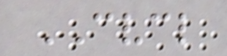CVCL
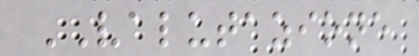VALUTAZIONE
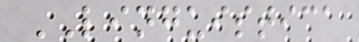LINGUISTICA
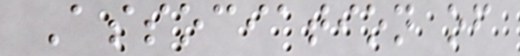Association of
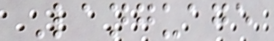Language
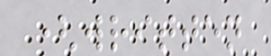(written
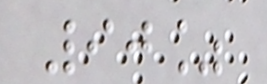90%
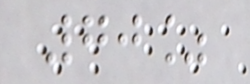70%
